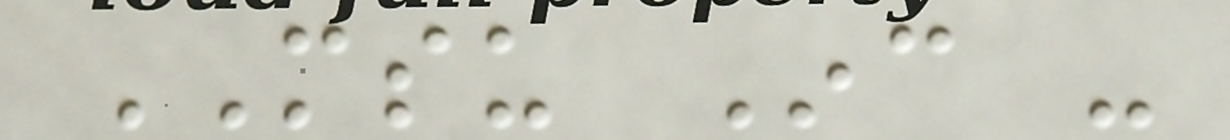MSU Inc -
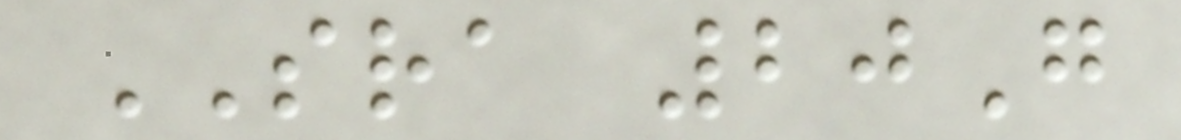SRA 20G
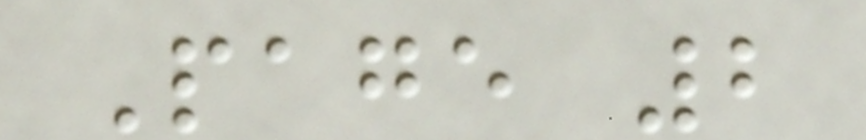Page 2
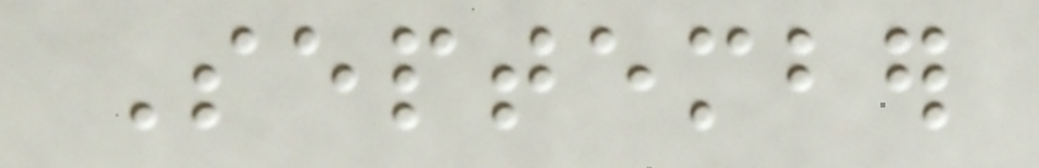September
